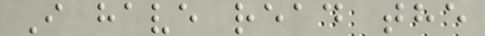I have read the
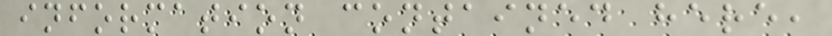information contained here,
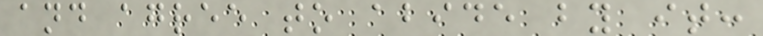and agree to abide by it:
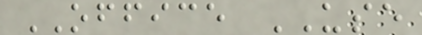OFFICE USE
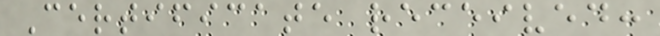Certificate received:
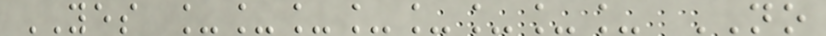YES ________ NO
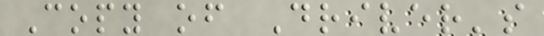Copy of Driver's
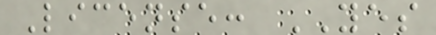License: YES
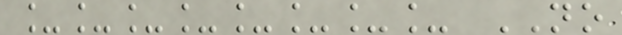________ NO
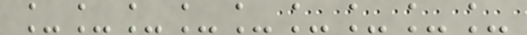_________
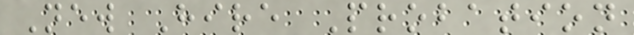New Hire Probation
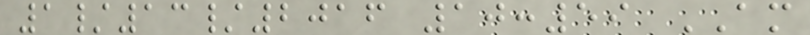1/13/2016 10:59 AM
